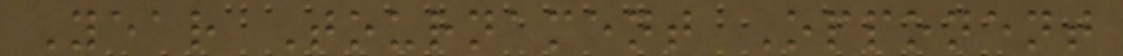Year Tournament Opponent
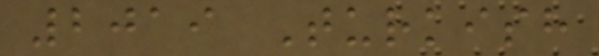2019 Turkish
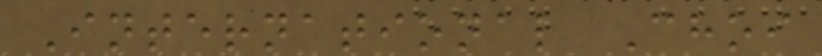International Choi
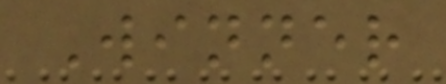Winner
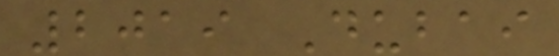2019 Dubai
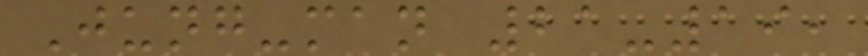Jung-man 21-19,
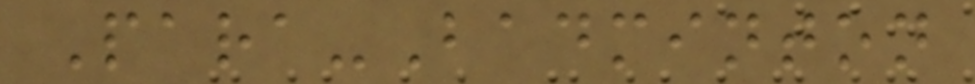Para-Badminton
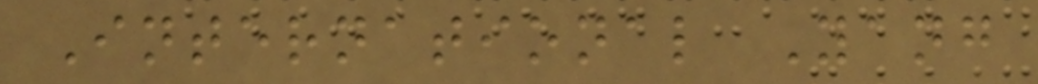International Yang
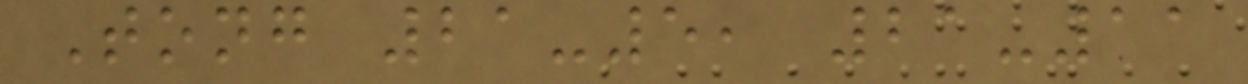Tong 21-5, 21-11
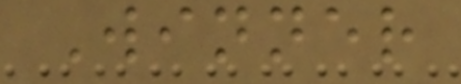Winner
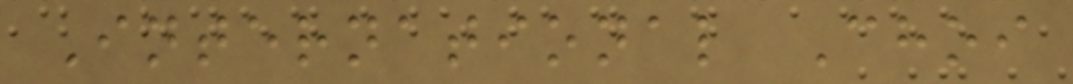International Choi
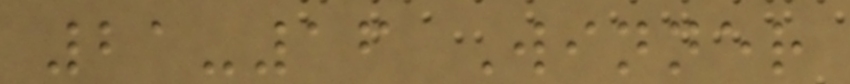21-16 Winner
